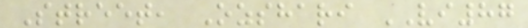Street, Ozshari VI87
